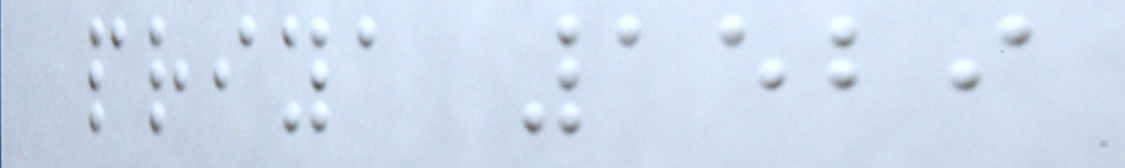priya 1529
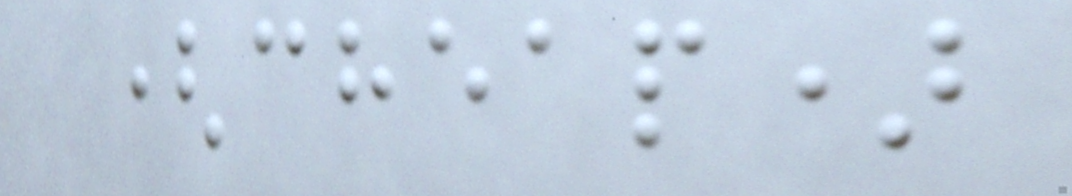(cheap)
